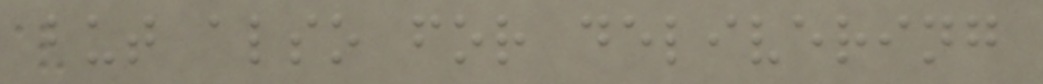but also for delivering
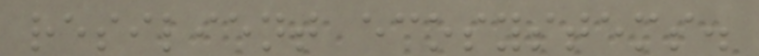resilient ecosystems.
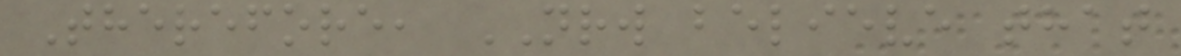Therefore, NRW believe that
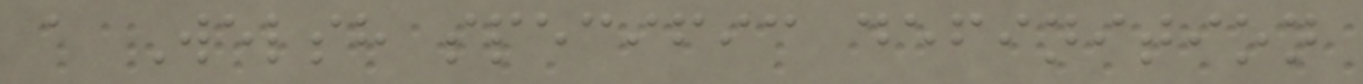a Welsh specific definition
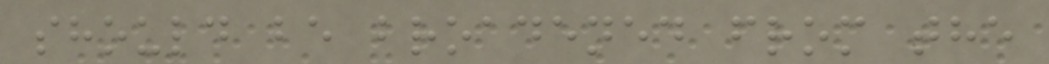should be broadened from the
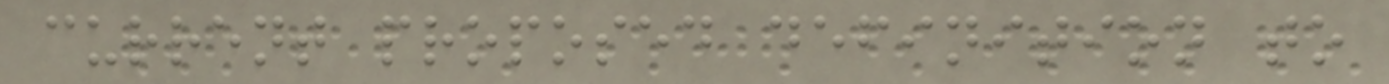current proposed definition to
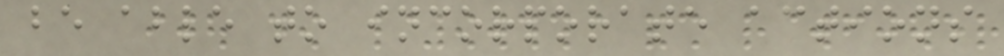be able to incorporate actions
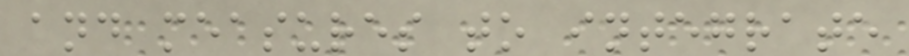and measures to integrate
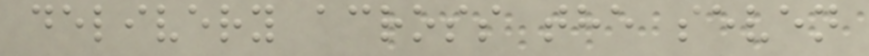delivery across the seven
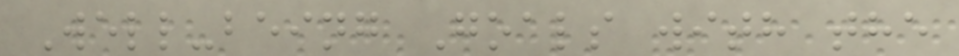Well-being Goals with the
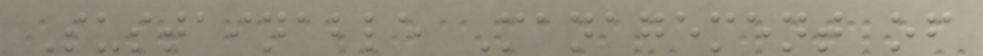Sustainable Management of
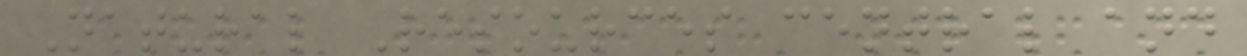Natural Resources central and
